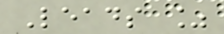Leads %
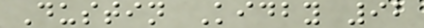Dustin Kidby 92
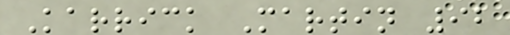Karrick Martin 92
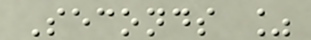Seconds %
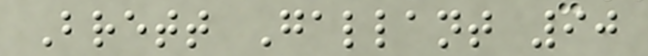Brett Gallant 90
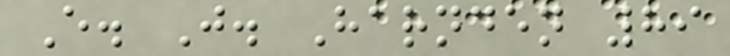E. J. Harnden 89
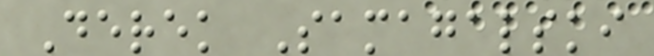Derek Samagalski
